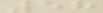58
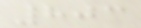803
